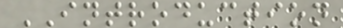INTRODUCTION
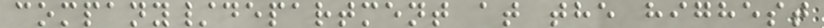company/department at the highest
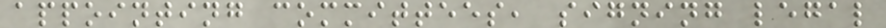appointing committees, signing legal
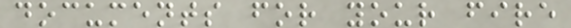documents for your fire
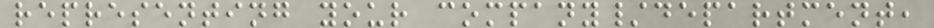representing your company/department,
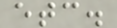etc.
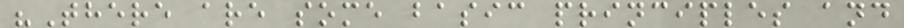"There are some basic principles and
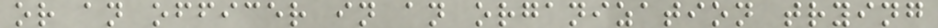or an officer in an organization trying
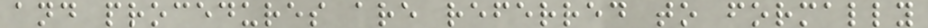and procedures are referred to formally
